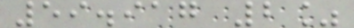59.917 2%
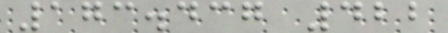173.437 422
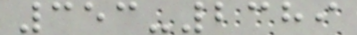353-2389
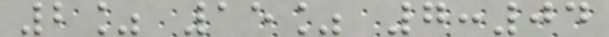2% 15% 7:04
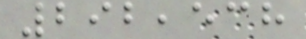292,538
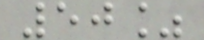50%
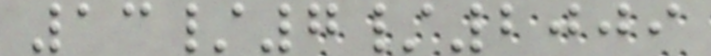13/7/2009
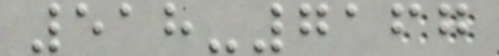518-7167
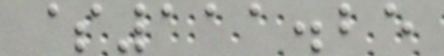$111.25
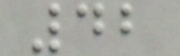42
